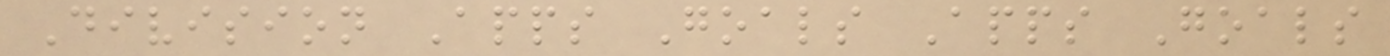Division Apps Goals Apps Goals
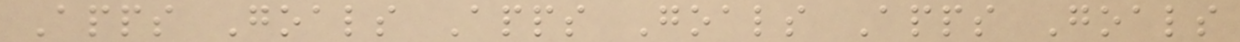Apps Goals Apps Goals Apps Goals
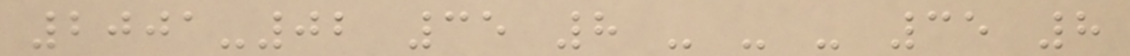2001-02 35 8 - - - 35 8
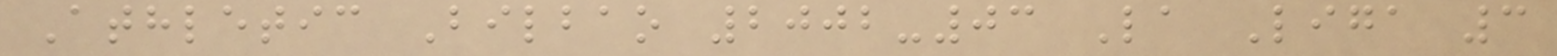Athletic Bilbao 2002-03 La Liga 3
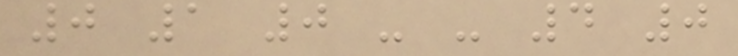0 1 0 - - 4 0
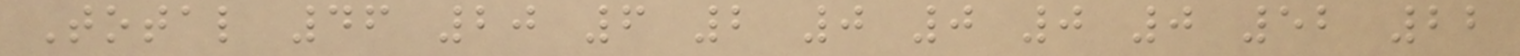Total 46 20 6 2 0 0 0 0 52 22
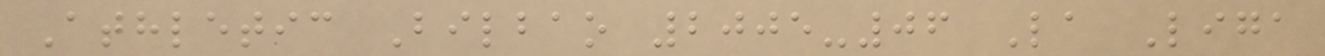Athletic Bilbao 2005-06 La Liga
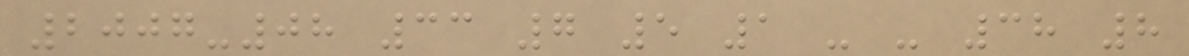2007-08 33 7 5 1 - - 38 8
